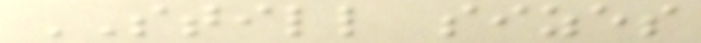STILL sizes
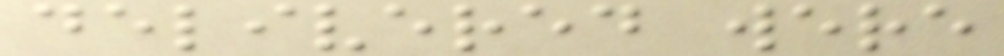delivered were
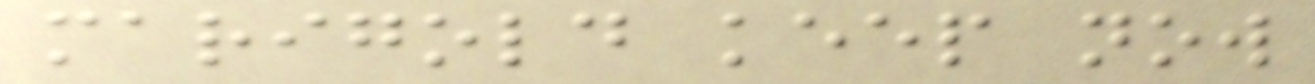marigold keep now
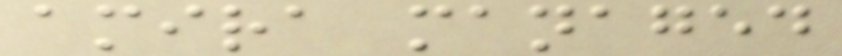amira managed
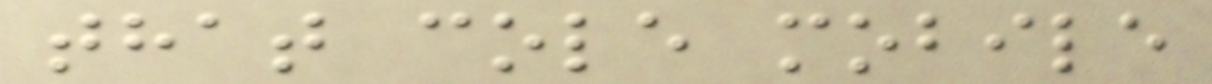that cole mobile
